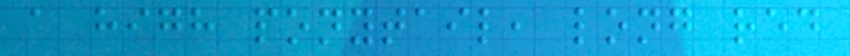a high ponytail, long red
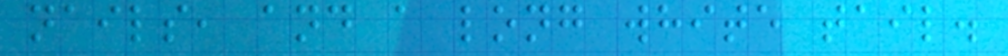nails, and a long white tail.
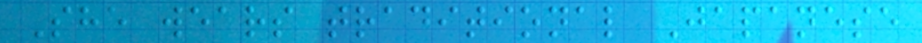She wears traditional Japanese
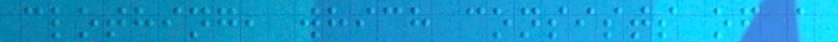clothing, which consists of a
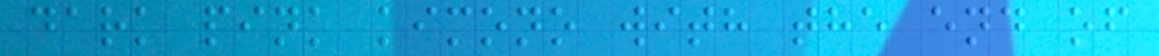dark pink kimono with the end of
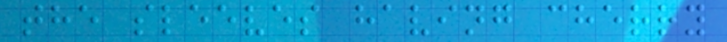the sleeves having cherry
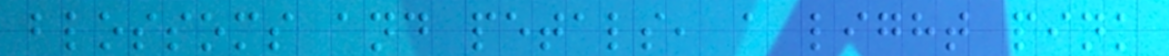blossoms and petals, a light pink
